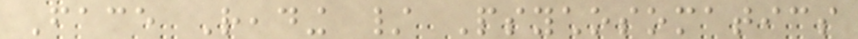Face Reading / Psychosomatics
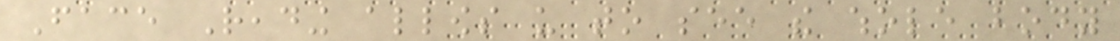Face Reading allows us to see the whole body
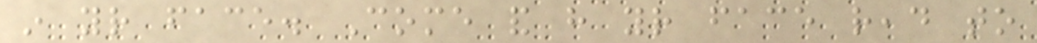in your face. Come and have your face read to
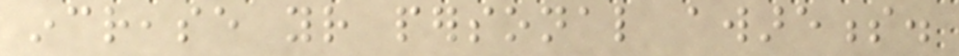increase your personal awareness.
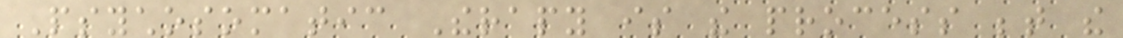Psychosomatic Therapy is the process between the
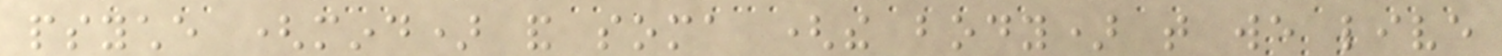psyche (mind) and soma (the body) that we live
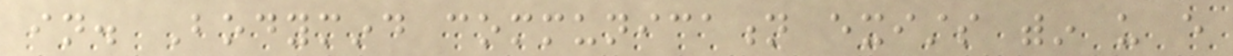in. Bodymind communication exists within us every
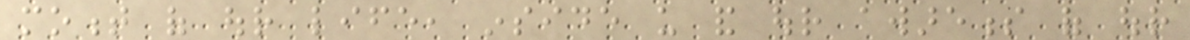moment of our life, inside us and our awareness of our
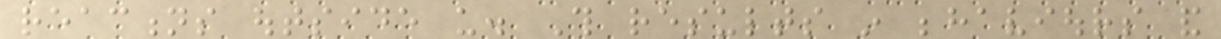reactions outside us. This results in behaviours and
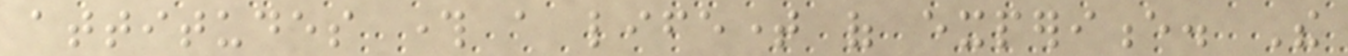attitudes through a lifetime of experience. The
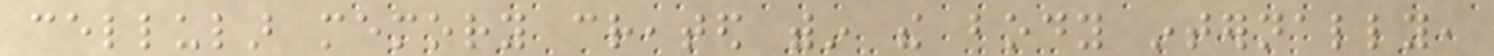cellular memory created within the body internally,
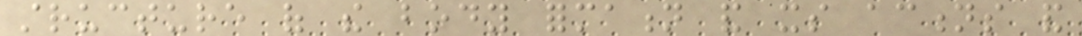structure of the body formation and its actions and
